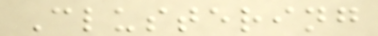Clustering
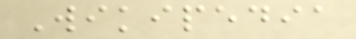Wikipedia
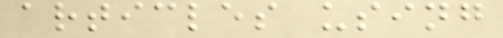articles using
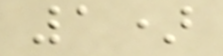1)
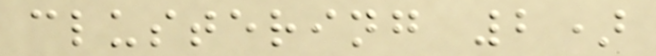clustering 2)
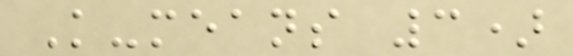K-means 3)
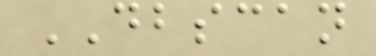DBSCAN
